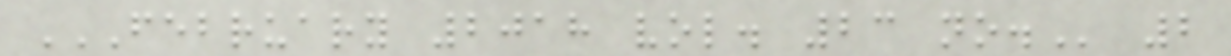FEBRUARY 2018 VOL. 23 NO. 2
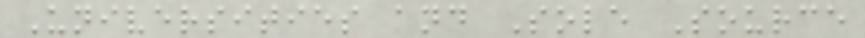Universities and Sole Source
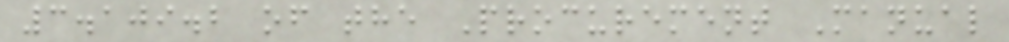3.109.2 of the Procurement Manual
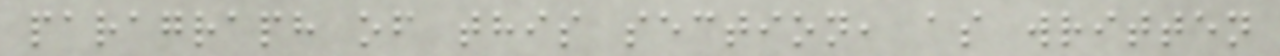paragraph of this section, as written
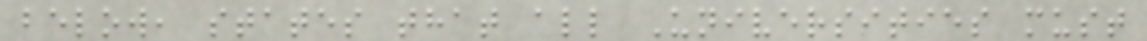below, states that all Universities must
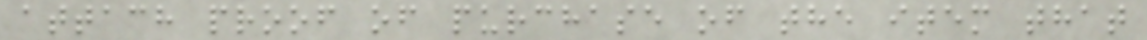attach proof of purchase of the item that
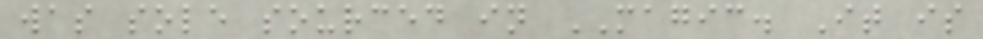was sole sourced in MAGIC. It is
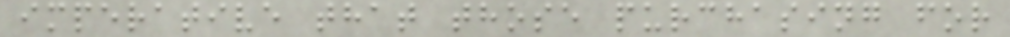imperative that those purchasing for
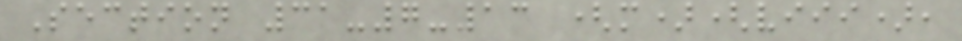Section 31-7-13 (m)(viii),
